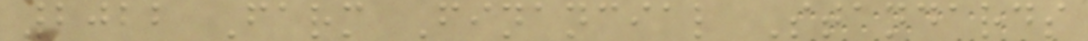2022 Farm Financial Standards
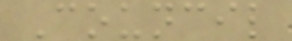Council
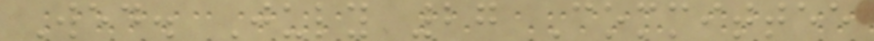Wed. July 27 Committee
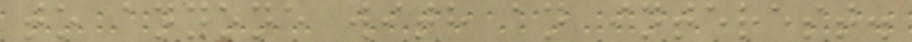to anyone with an interest.
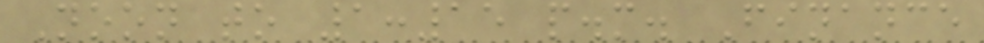Noon to 1:15 p.m. Finance
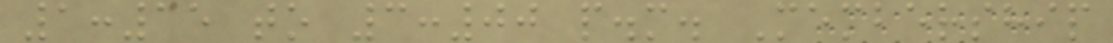1:15 to 3:00 p.m. Membership
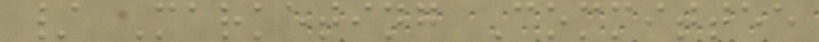/ Marketing Committee
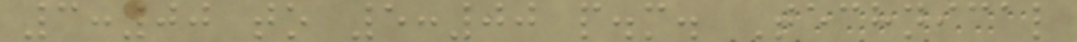3:00 to 5:00 p.m. Technical
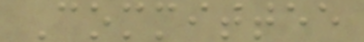Committee
